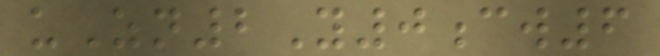uZn2Y0cw6
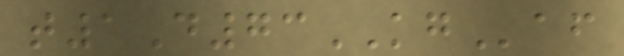t1D73KGaf
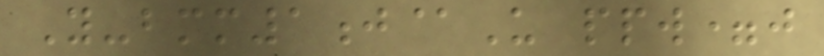Y-bmm1j@U ppw=j
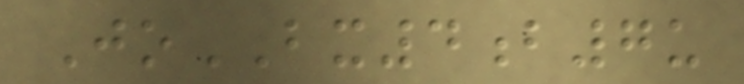JoBX4b7u
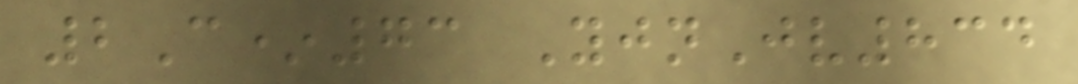2C*73 YjnJv834
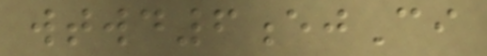wtwd6ejCi
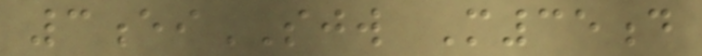3eiSJW M35d
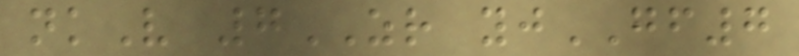nkV 7ZR yjGF7
